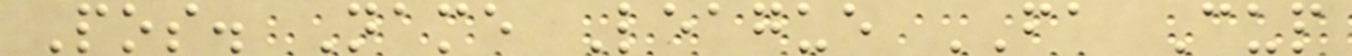Pos. Name League FA Cup
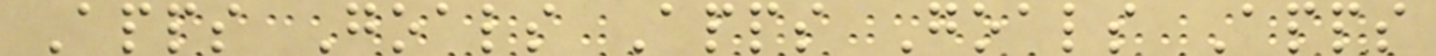Apps Goals Apps Goals Apps
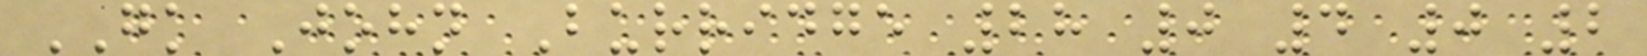GK John Burridge 28 0 4 0 2
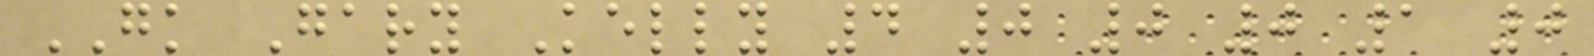GK Gary Kelly 4 0 0 0 1 0
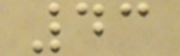43
